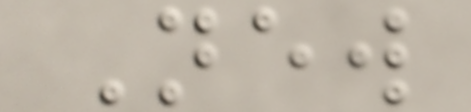New
